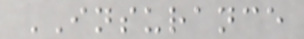INSURANCE
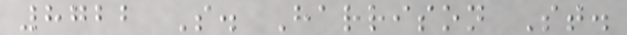8722 S. Harrison St.
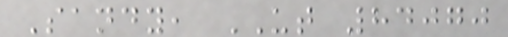Sandy, UT 84070
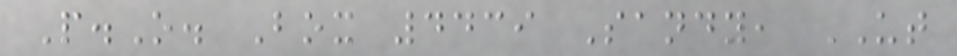P.O. Box 4439 Sandy, UT
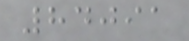84091
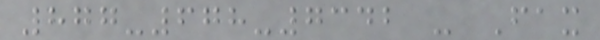877-678-7342 - Fax
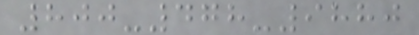800-478-9880
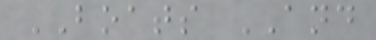BOATS AND
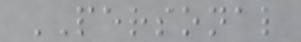PERSONAL
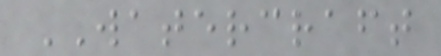WATERCRAFT
